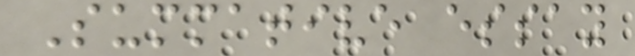Summative essay
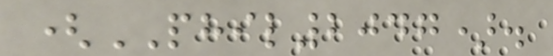(PHIL2047).
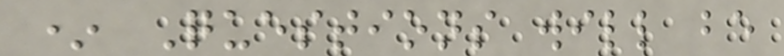* Questions will be
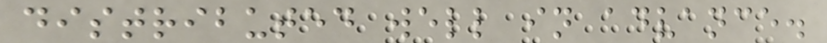distributed well in advance.
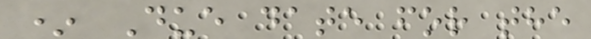* Due date for the
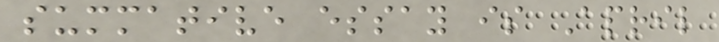summative essay is April
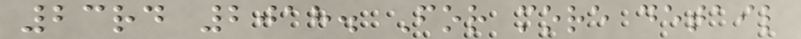23rd 2018. For more detail
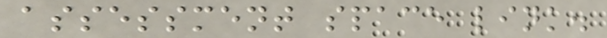assessment space link.
